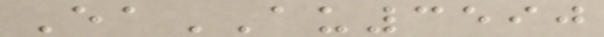EaAU3590
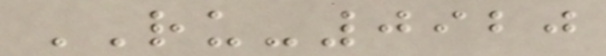RU-0920
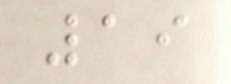19
